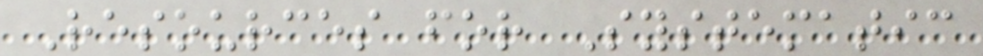Resources for Systematic
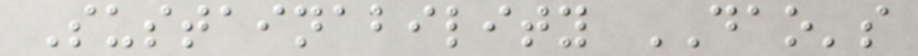Sustainability DAO's
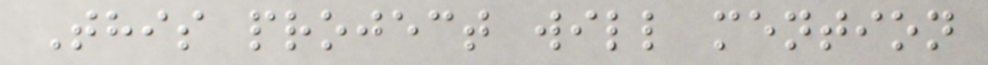This project will mention
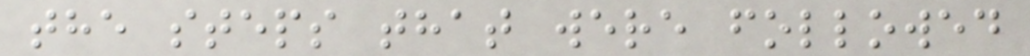the steps that were followed
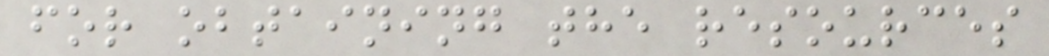for obtaining the resources
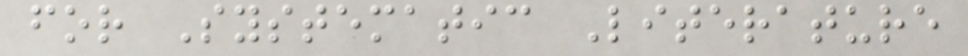for Systematic Literature
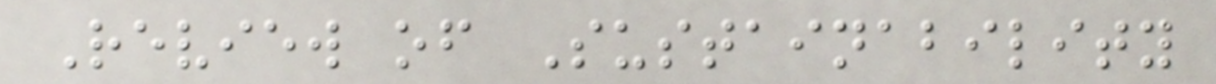Review of Sustainability
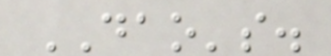DAO's.
